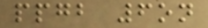ppgb 6on
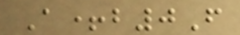A+b0F
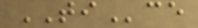TIce
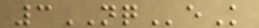3NQeK
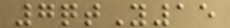7qtY15
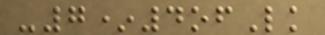-7*4ofLk
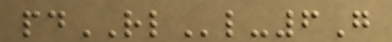pdRLl-6G
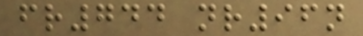fr744 nr96n
